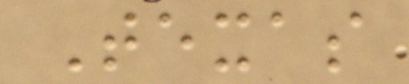Texas
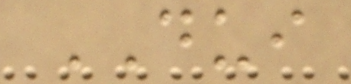DUI
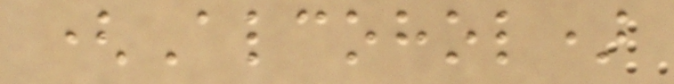(Alcohol)
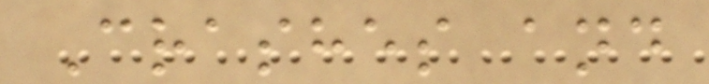Crashes and
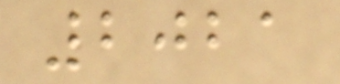2021
